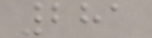281
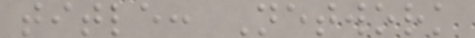title: Network
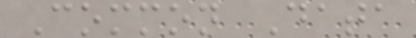Common Data
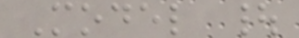Model |
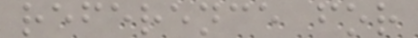reference for
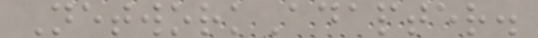NetworkAdapter.
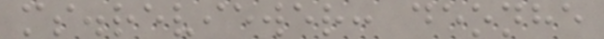ms.reviewer: deonhe
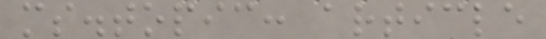ms.topic: article
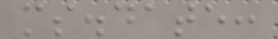ms.date:
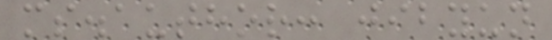ms.author: jibyun
